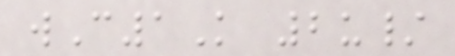wC1K 2u/
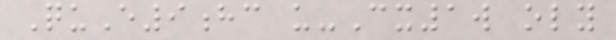QuE9hc u-Cx1w oly
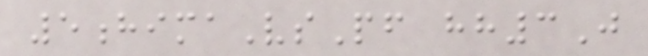5himaVsPf hh3J
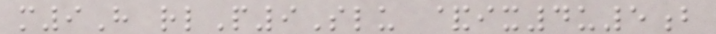m9H rlP9Slu &ix4u5b
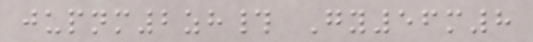jupnm2zh# Gy56m8
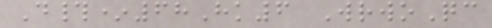D#*68Hk6 WrwoQc
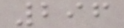296
